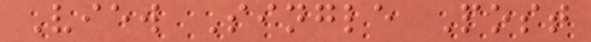View Single Post
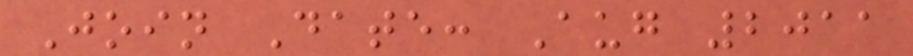Join Date: Aug 2011
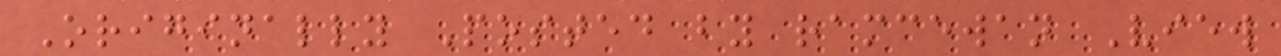Originally Posted by ramcewan View
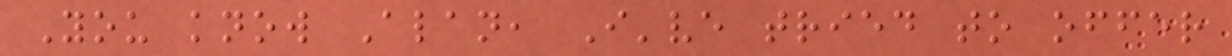You know Alan, I've tried to offer
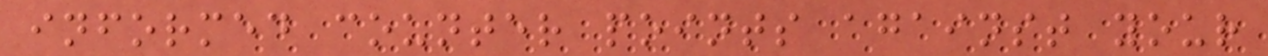informed counter points against your
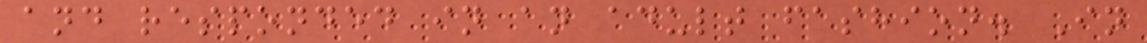and responded in an adult fashion. In
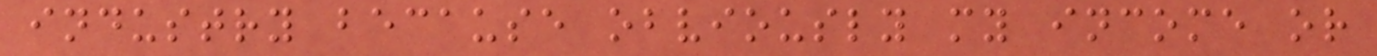industry because obviously my income or
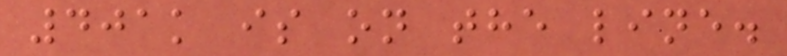401k is on the line.
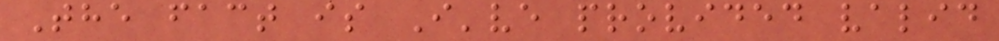The fact is I've provided valid
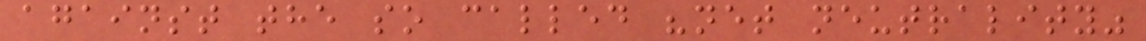against the so called "net neutrality"
